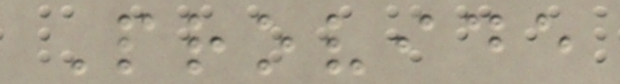Provide
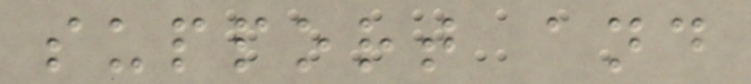support and
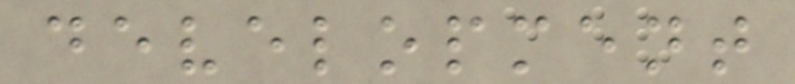development
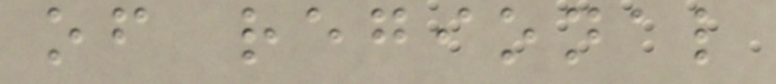of regional
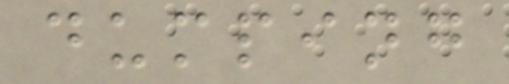dumping
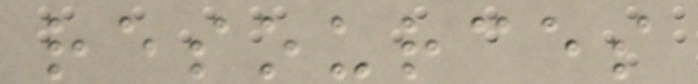resources
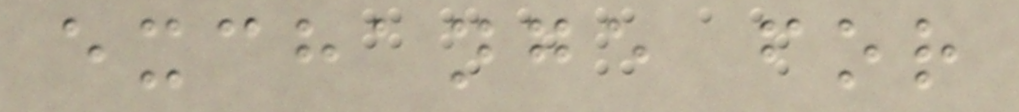exchange for
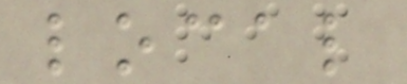local
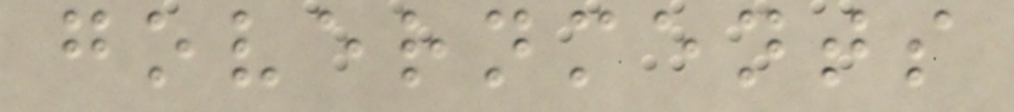governments
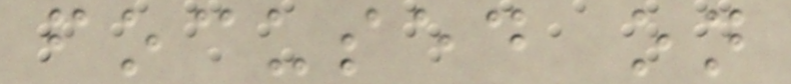focused on
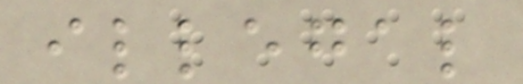illegal
